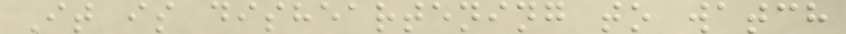It is disheartening to watch
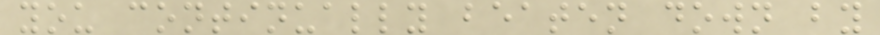you continually beaten down by
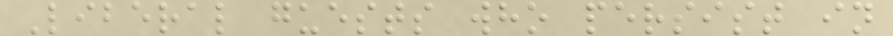Liberal guests who persist in
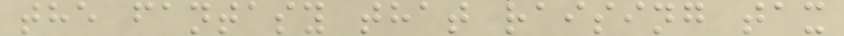the fantasy that raising tax
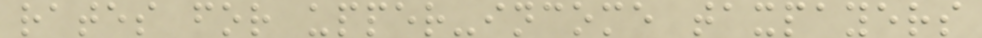rates for upper-income taxpayers
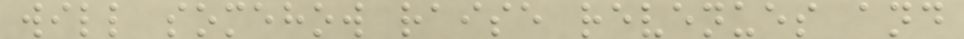will somehow raise revenues and
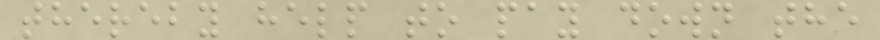thereby help to pay down the
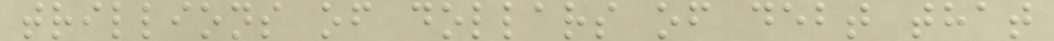trillions of dollars of debt that
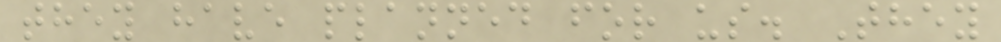they have planned for us. They
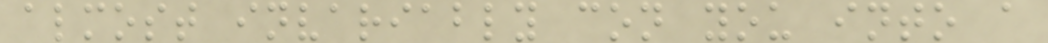almost invariably con you into a
